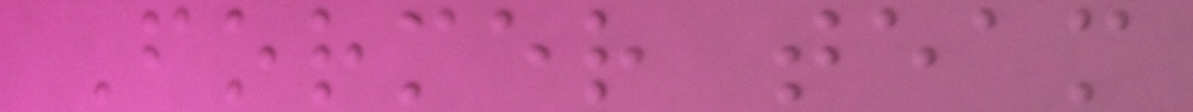Former team
